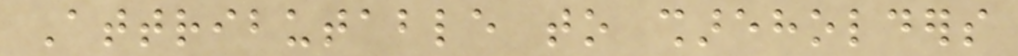Attributable to shareholders
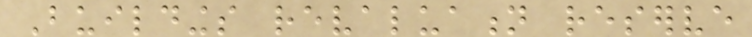Buildings revaluation reserve
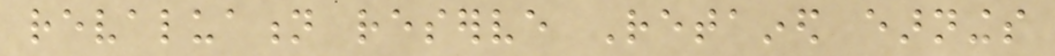revaluation reserve Retained earnings
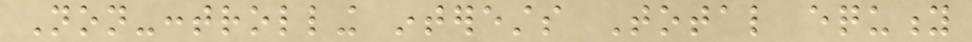Non-controlling interests Total equity
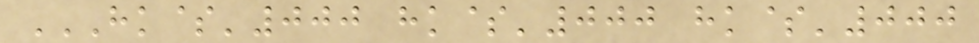HK$'000 HK$'000 HK$'000
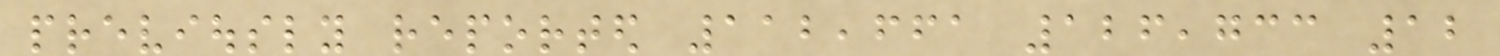previously reported 112,661 126,733 12
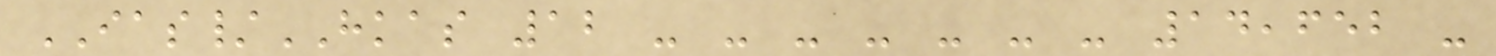IAS/HKAS 12 - - - - - - - 14,652 -
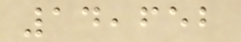14,652
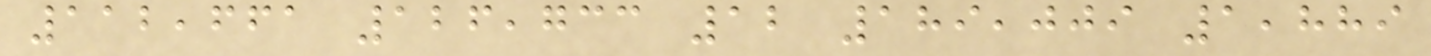112,661 126,733 12 189,009 1,889
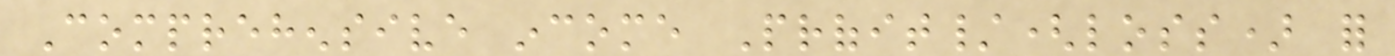Comprehensive income Profit/(loss) for
